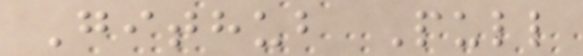Github Pull
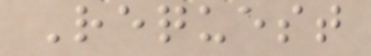Request
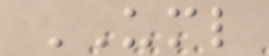UML
